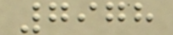7978
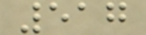517
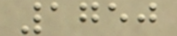1750
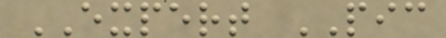EXPERT PIC
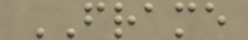FRAME
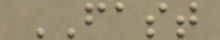FAST
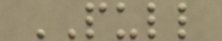PULL
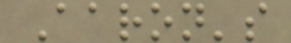Aaron's
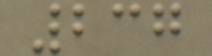237
